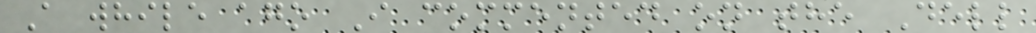A while ago I commented on the Dell
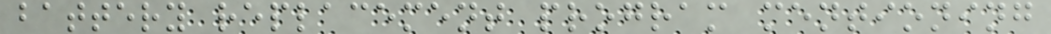battery replacement program mentioning
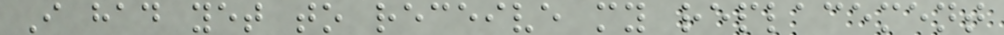I had yet to receive my replacement
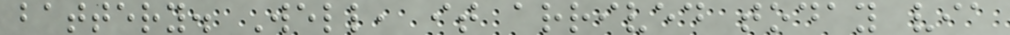battery. Well, it arrived today via
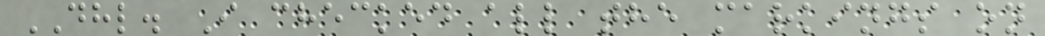DHL. I checked all the markings on
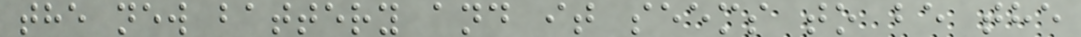the new battery and it seems to be the
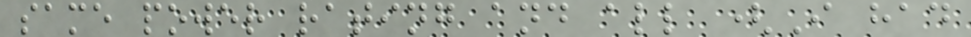same power rating and all (I had
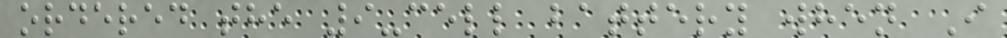ordered the 9-cell battery when I
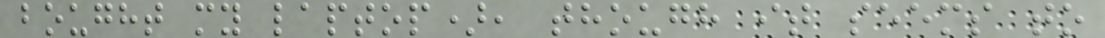bought my laptop), though it seems to
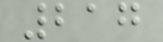217
